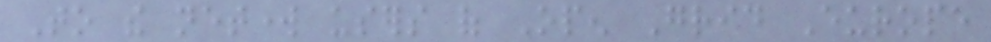To the network users of Open Grid Europe
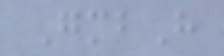GmbH
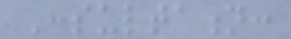Consultation:
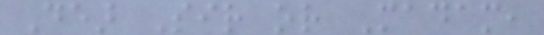Dear Sir or Madam,
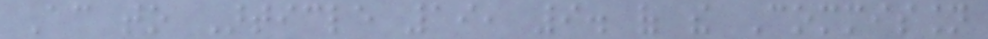According to Article 19, 9. of the Commission
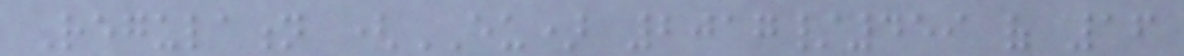Regulation (EU) 2017/459 of 16
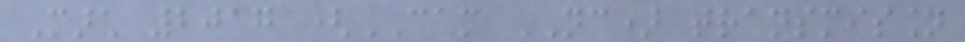March 2017 (CAM NC) transmission
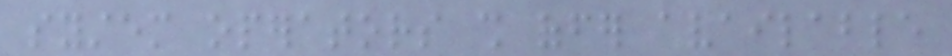system operators shall offer available
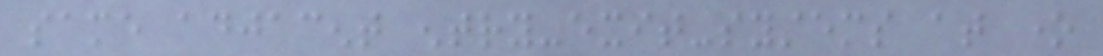same adjacent entry-exit-systems at one
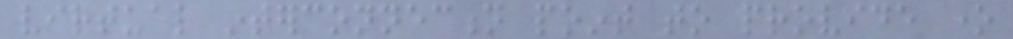virtual interconnection point to provide one
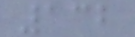132
